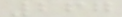267
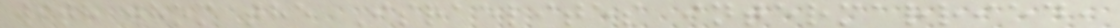with whom the Israelites intermarried,
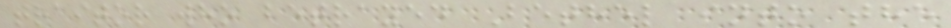traitor who betrayed Bethel into the
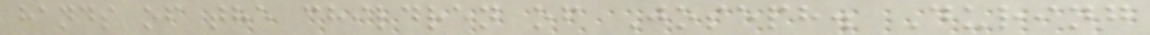hands of the children of Joseph. During
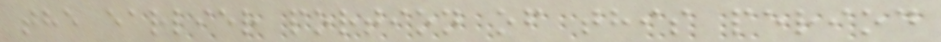the earlier portion of this period
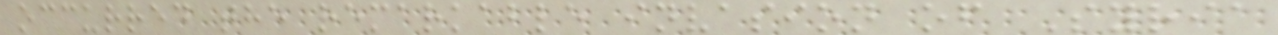occurred the remarkable invasion of Syria
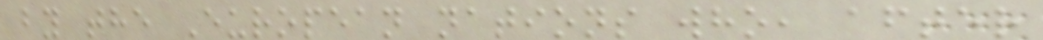by the European nations who, after
